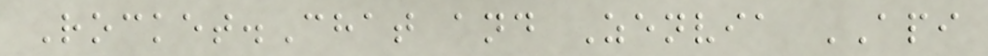Rocket.Chat and Zenvia API
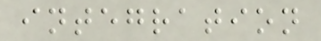integration
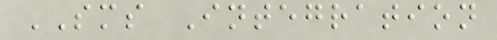SMS Integration
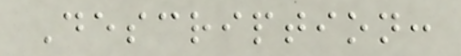Description:
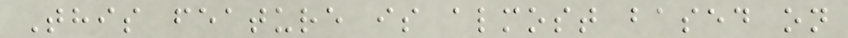This feature is almost based on
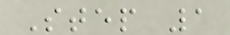Step 1
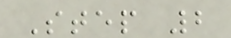Step 2
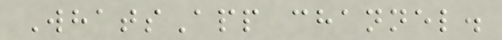WhatsApp channel.
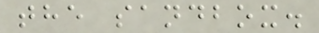the sandbox.
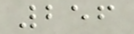256
